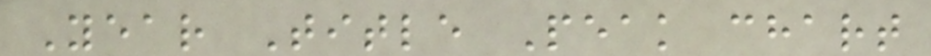Year Title Peak chart
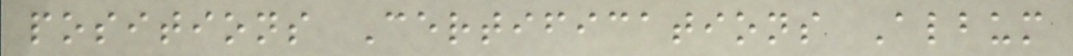positions Certifications Album
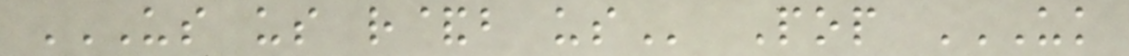US US R&B US Pop UK
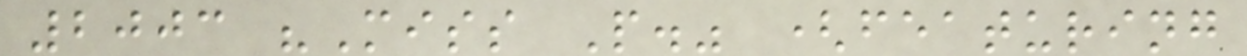2003 "Miss P." (featuring
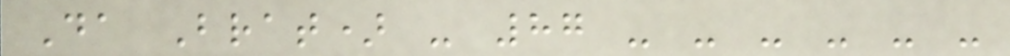Da Brat) - 87 - - - - - -
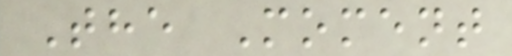The Moment
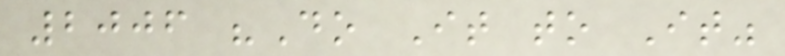2006 "Do It to It"
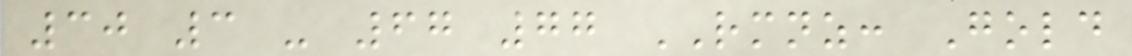30 3 - 67 77 RMNZ: Gold
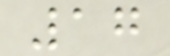17
